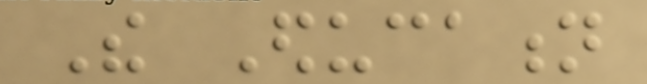The Education
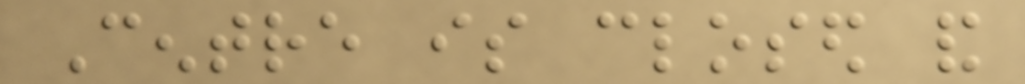Centre is closed and
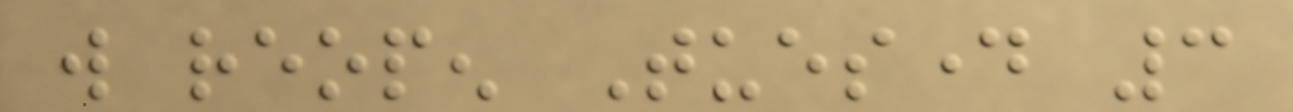will reopen Tuesday 3
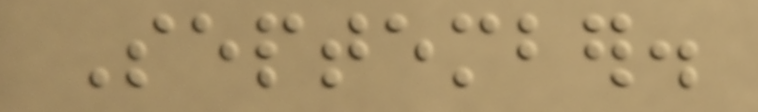September.
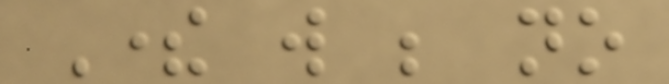There will be no
